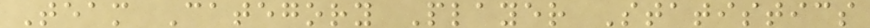Team Category Player Statistics
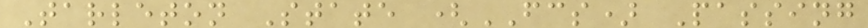Tarleton State (FCS) Passing
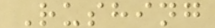Rushing
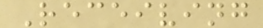Receiving
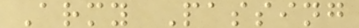Army Passing
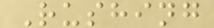Rushing
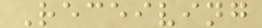Receiving
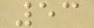53
